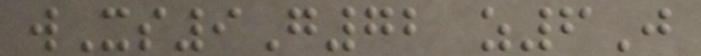wXs9G72 z6J
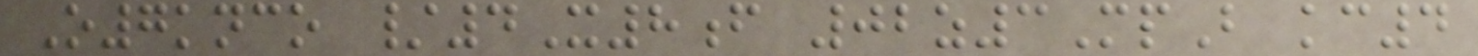O7knco /4X8f 02z3MpB kc4
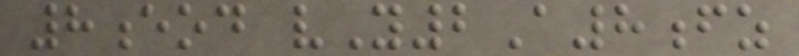8eod vY2A8fz
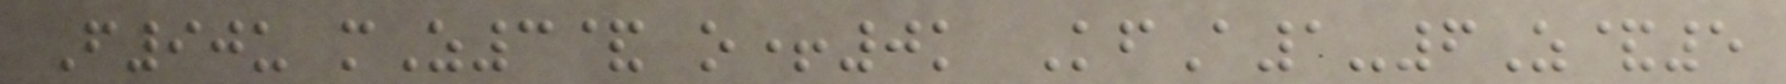F90u mZ3& o+0k KfA1-6Z&5
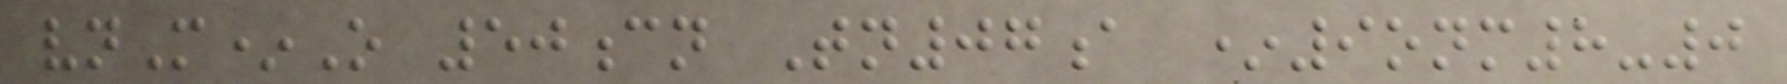vnM*O 50cn Tn07a *9onm8-0
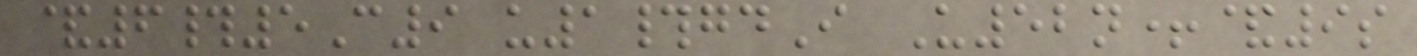&6#5C9 u1#gdI U52n+&9s
